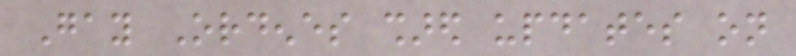Gay Ordenes shared updates on
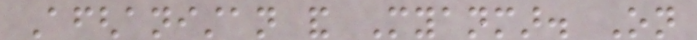Afghanistan and Myanmar. On
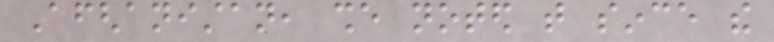Afghanistan, she noted that since the
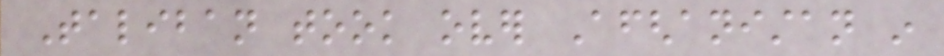Taliban took over Afghanistan in
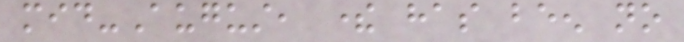mid-August, there has been no
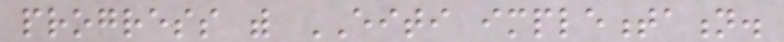progress with EITI implementation.
